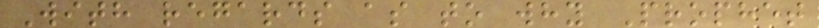With regards as to why Prophet
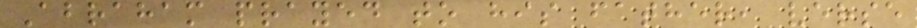Abraham prayed to his father, verse
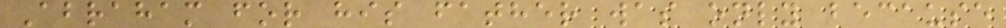Abraham for his father was only because
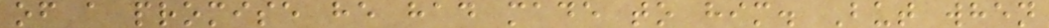of a promise he had made to him. But when
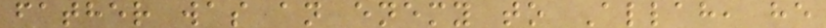father was an enemy to Allah, he
